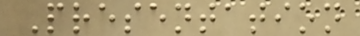Presentation
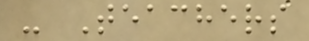- Teachers
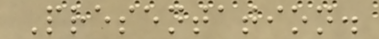Presentation.
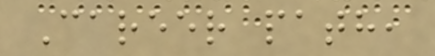Career path,
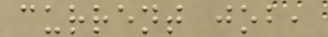current job,
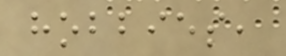hobbies,
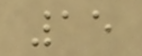15
